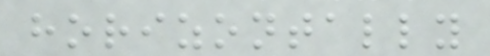horizontally
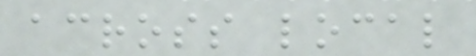across local
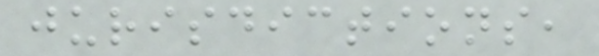jurisdictions,
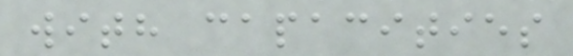with capacities
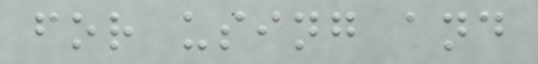for using and
